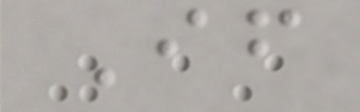If
